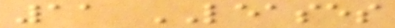11 LEASES
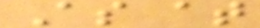As at
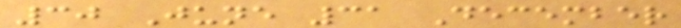30 June 31 December
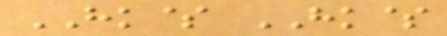HK$ HK$
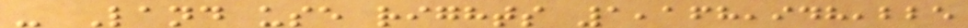- Land use rights 1,168,948,225
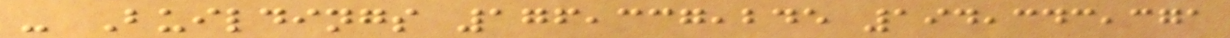- Buildings 176,337,245 194,343,371
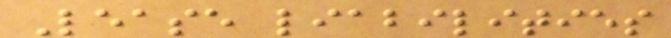Lease liabilities
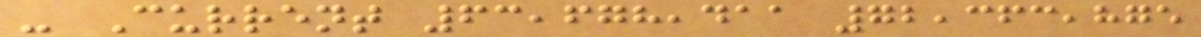- Current 63,678,411 72,363,875
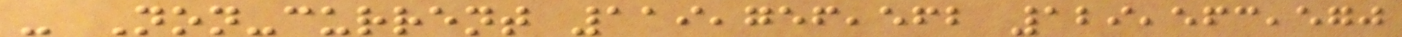- Non-current 119,756,562 129,563,570
